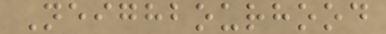Neighbourhood
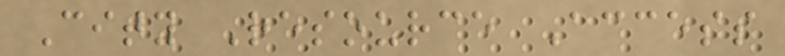City Resource Access
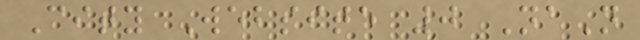City Website 0 NaN
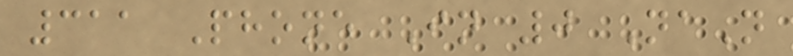311 Phone In 0 NaN
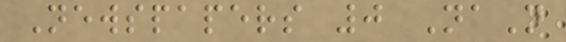Newspapers 0 NaN
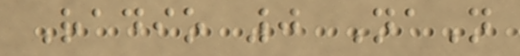Radio 0 NaN
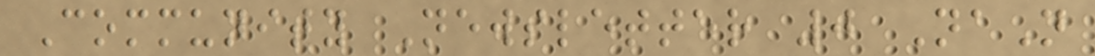Community Newsletter 0 NaN
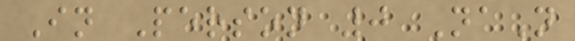In Person 0 NaN
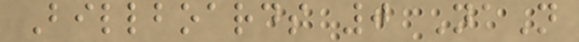Billboards 0 NaN
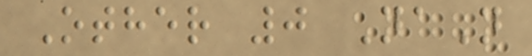Other 0 NaN
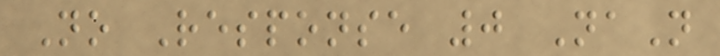No Response 0 NaN
